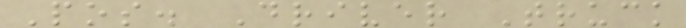Pos. Driver Truck
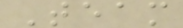Team
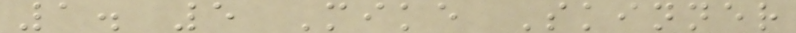1. 5 Mike Skinner
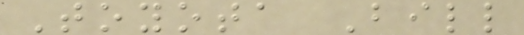Toyota Bill
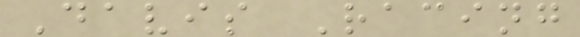Davis Racing
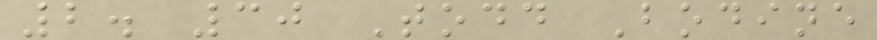2. 30 Todd Bodine
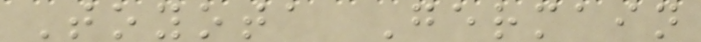Toyota Germain
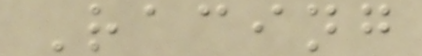Racing
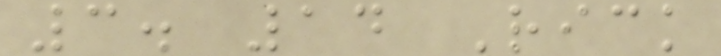3. 14 Rick
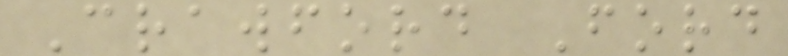Crawford Ford
